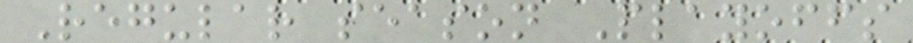Regular season Playoffs
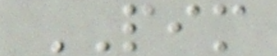PIM
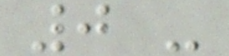0 -
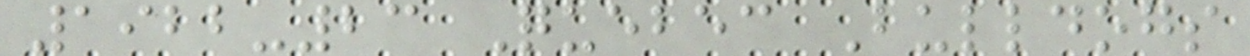1922-23 Quebec Bulldogs
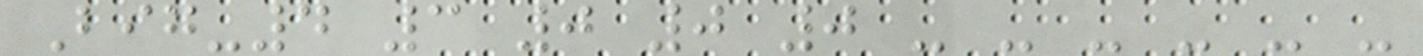Big-4 3 0 0 0 - - - - - -
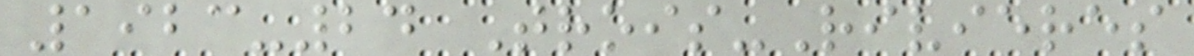1923-24 Trois-Rivieres
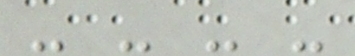- - - -
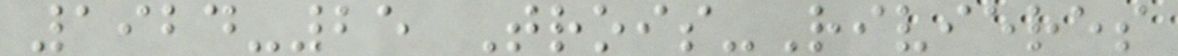1924-25 Trois-Rivieres
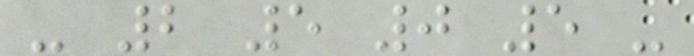- 2 5 0 5 -
